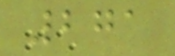271
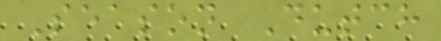Season Dutch
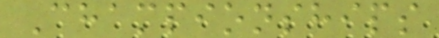Championships
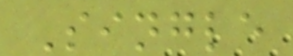Single
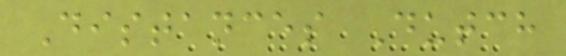Distances Dutch
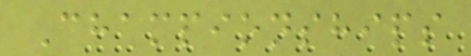Championships
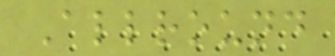Allround
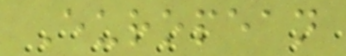European
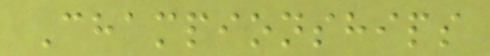Championships
